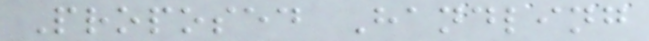Proposed Handling
